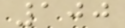100
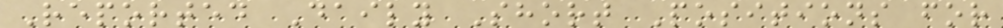Reported Daily Short Positions for
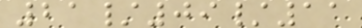21/09/11
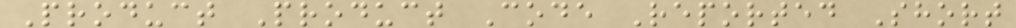Product Product Code Reported Short
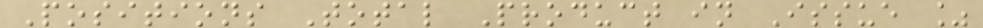Positions Total Product in Issue %
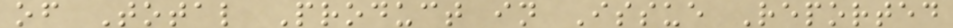of Total Product in Issue Reported
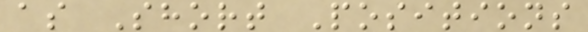as Short Positions
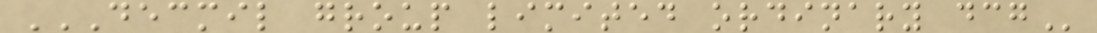DECMIL GROUP LIMITED ORDINARY DCG
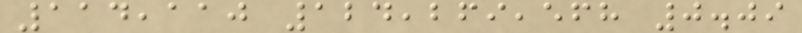114,110 124,269,568 0.09
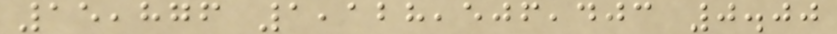15,876 1,128,506,403 0.00
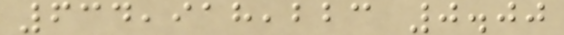634,918,223 0.00
